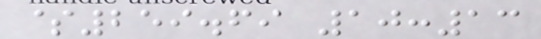$259.69 10:13
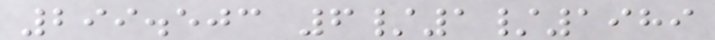299.503 6/1/1989
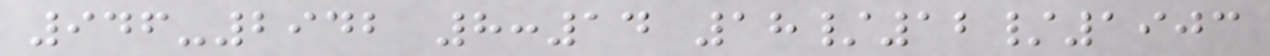946-2942 8:14 18/12/1903
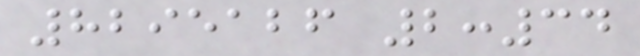8295126 2:34
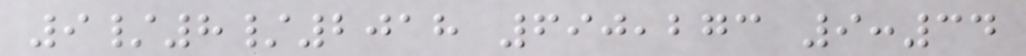9/8/2018 690,273 9:34
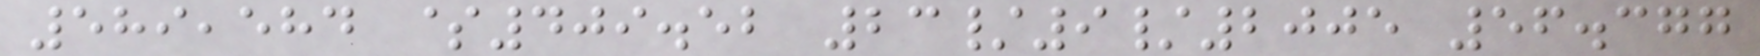589,584 $409.52 23/9/2005 56.377
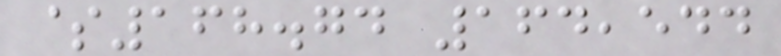$168.74 164,544
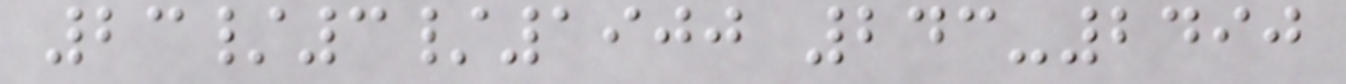23/3/1900 243-2490
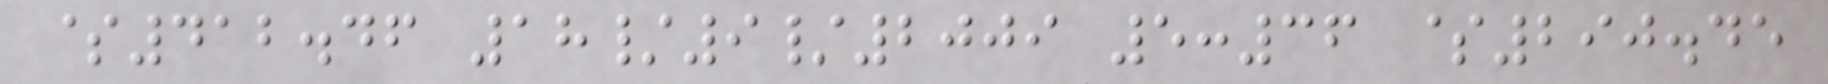$412.46 18/9/2009 5:36 $290.45
